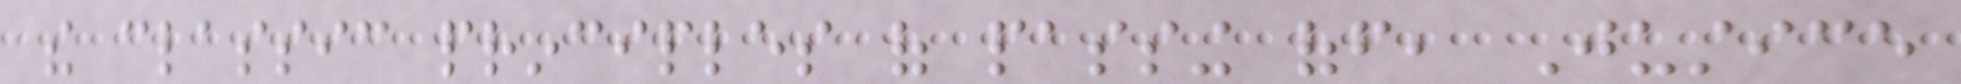the classic principles of passing off, Justice
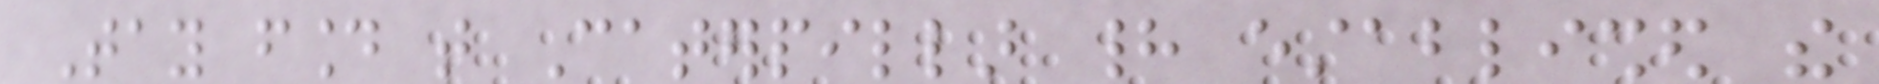Tay found that Caterpillar had established the
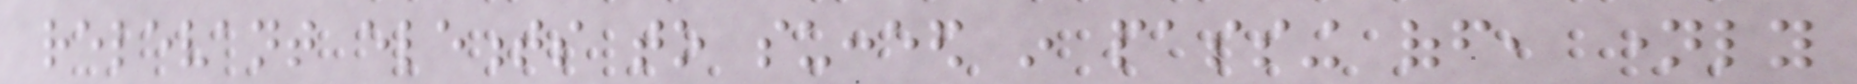relevant elements to succeed in passing off, namely
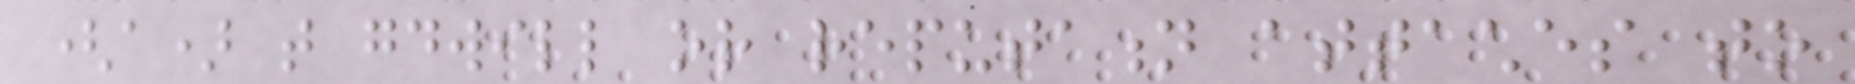(a) that goodwill or reputation attaches to
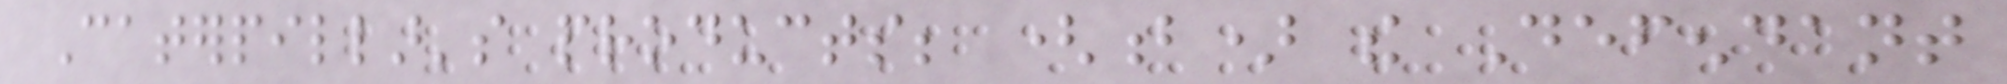Caterpillar's products; (b) the Defendant
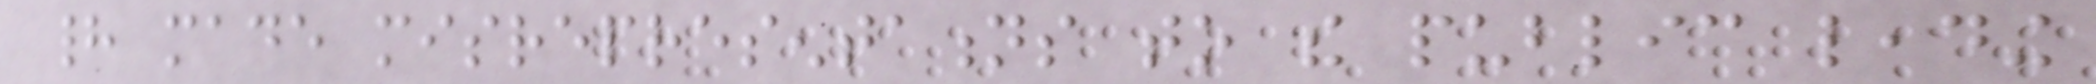had made misrepresentations to the public leading
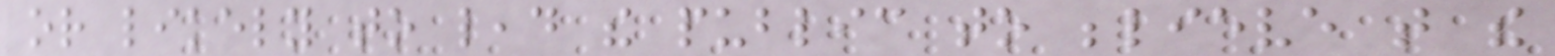or likely to lead the public to believe that the
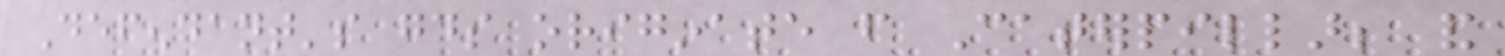Defendant's goods originate from Caterpillar; and
